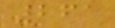261
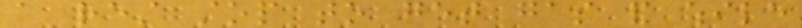a rest stop to get gas and while
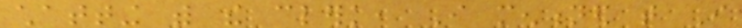chatting with the clerk, I mentioned that I
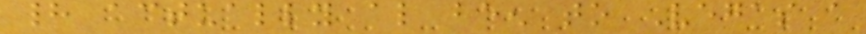had actually also been to Vegas a
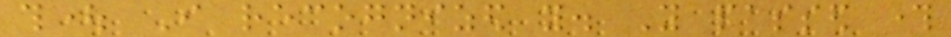thought I recognized you. You passed through
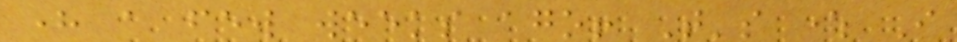here a few weeks ago! That's where I
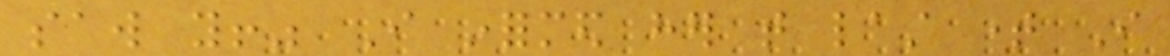saw you!" I informed her that last time I
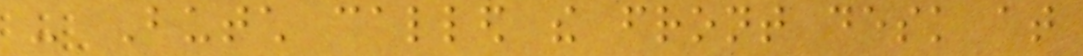- Butch called the front desk at
